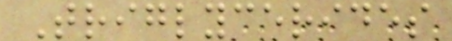Triglycerides
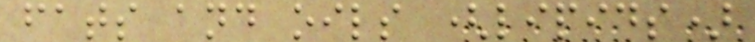fats and oils (lipids)
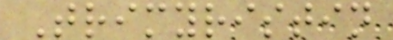Trimyristin
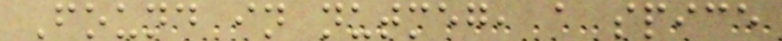Found in nutmeg, a spice
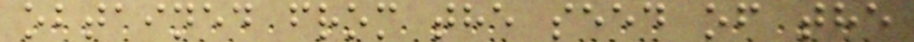obtained from the seed of the
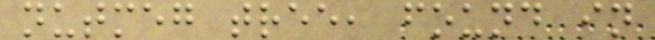nutmeg tree, found in
